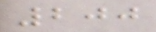200
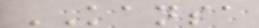KANSA
